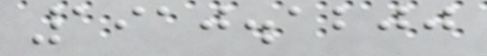1910.1200
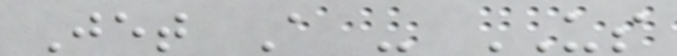Jet A - US
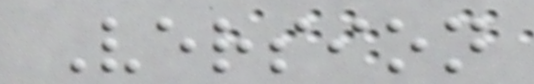Version
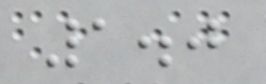1.0
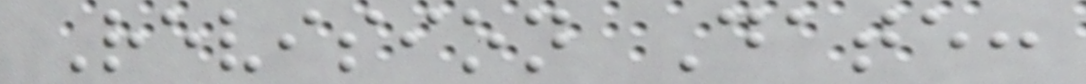Revision Date:
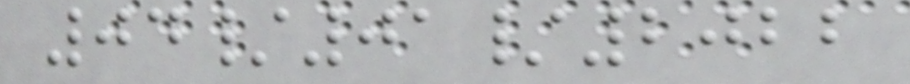04/01/2022
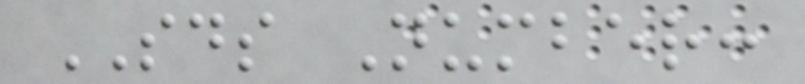SDS Number:
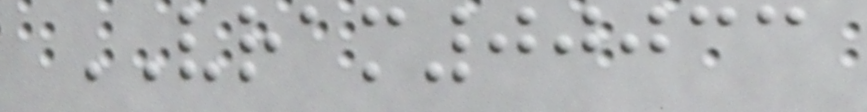VRAM00033
